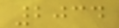2034
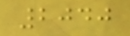2040
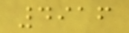4916
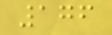176
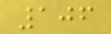106
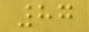87
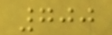700
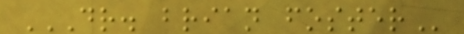DR. BRIAN FOSTER
